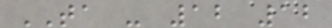TA - 12 12
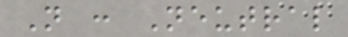N : Neutral
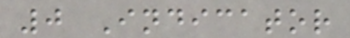0 Indicator
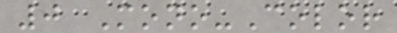0 Mono-Color
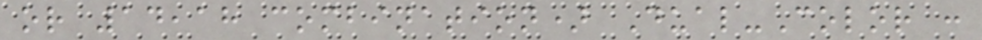or 14,18 combination) Dual-Color :
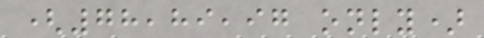(78,89,97 only)
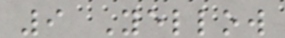9 Yellow
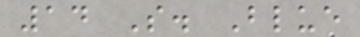14 S. Blue
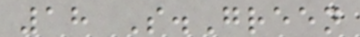18 S.Green
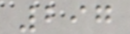297
